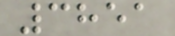3851
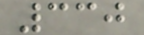330
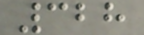328
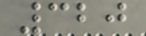320
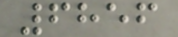6856
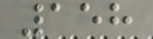158
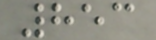853
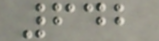642
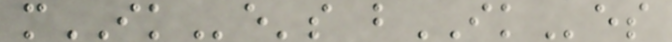mIKe's bIKes
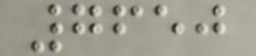7650
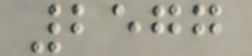2577
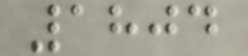1804
